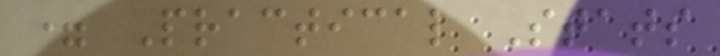= Practical Stats
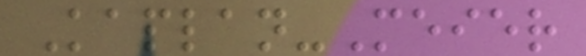Kaplan-Meier
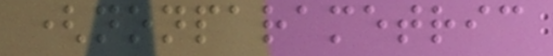(nonparametric
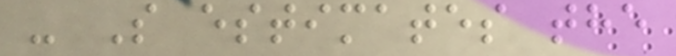- S estimates the
